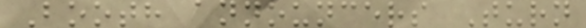Booth announcers Turn
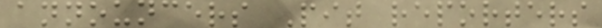announcers Pit reporters
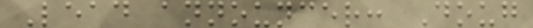Lead announcer: Doug
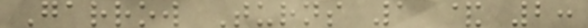Garrow Turns 1 & 2:
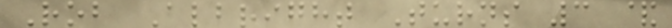Rob Albright Turns 3 &
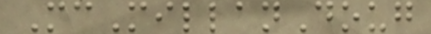McMillanDoug
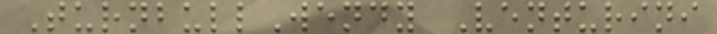TurnbullWendy Venturini
